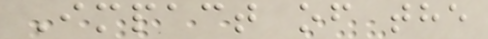Impact of the
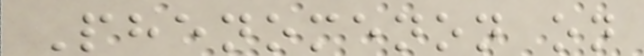Phenomenon on
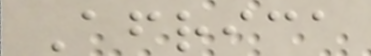Africa
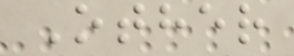Other
